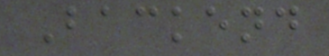Backend
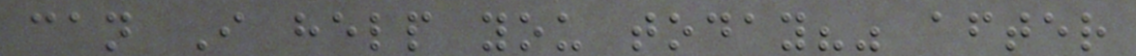can I help you today?" after
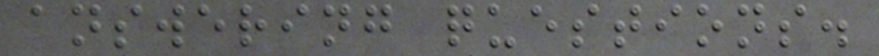answering questions.
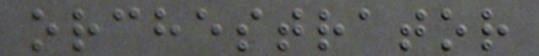orchestrator
